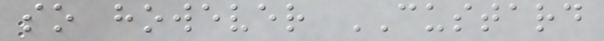so however CUSTARD
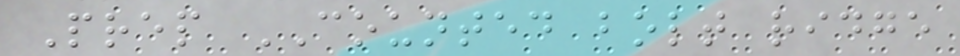Prep COUNTED bolt ridge
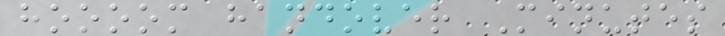hoooom handover Minutes
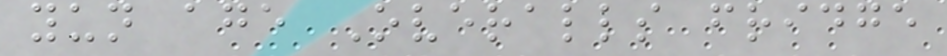yun age Overalls fridge
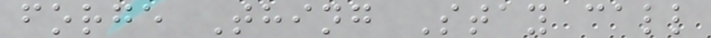forge Thing Stay call
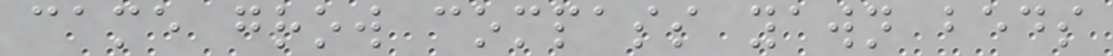came grow compass yawn beds
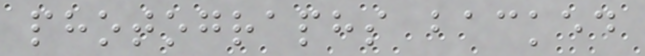photographs backed
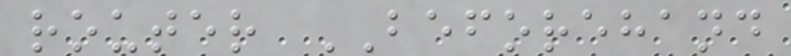router BEFOREHAND
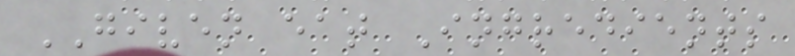GIVEN eat Ingredients
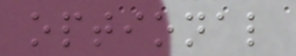optional
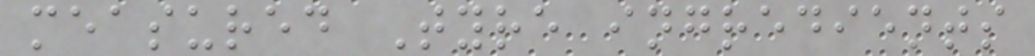measured Tyre ingredients
